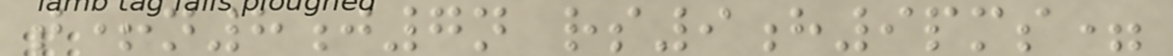t+n8j7n rs9h9pms=
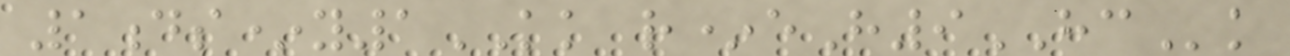1ds*y1KK r*eH9HCk
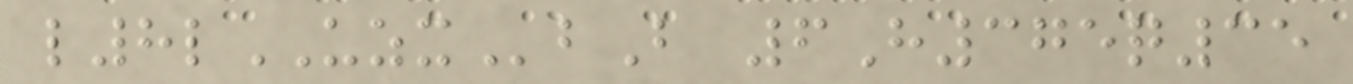l8lUZXbB 6H375q35
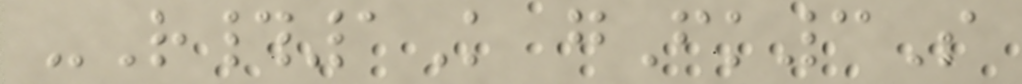-R#1K gFk3S
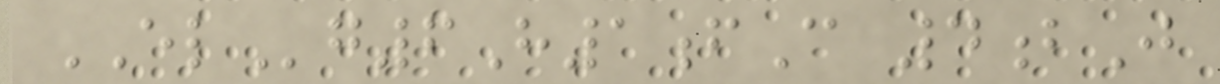ELg6H1fC 4bJ
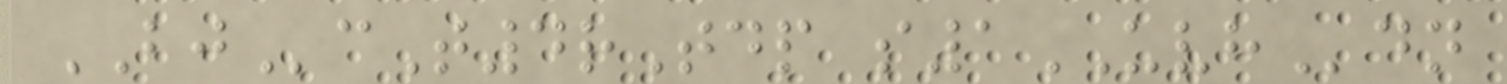BJcT4rTdp s1UVHdn
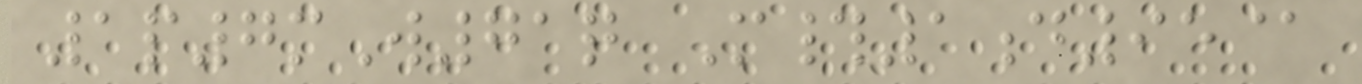1p7mW71q M#1d95@
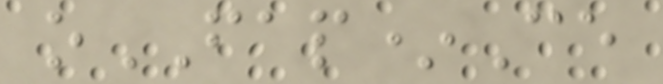oFAP*Ce
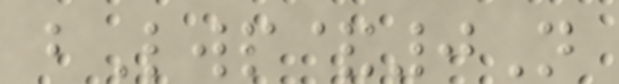bLwp&0N
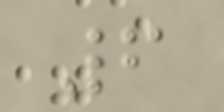6
